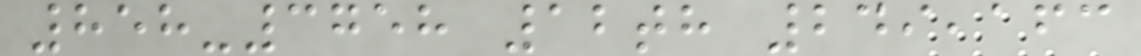858-3758 12th 249,163
